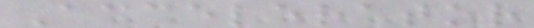Accelerator
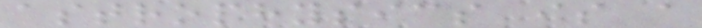astrophysics is a
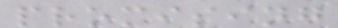promising
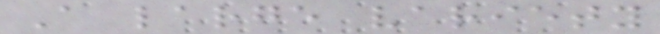A large variety
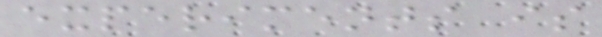experiments is
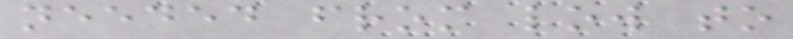needed from low to
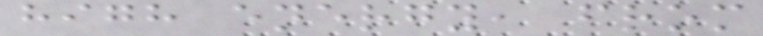high energy, from
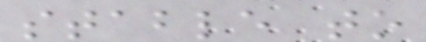stable to
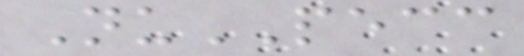NuPECC
